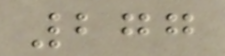277
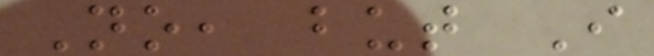No, but I
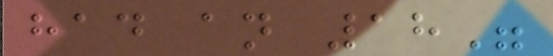had an 18"
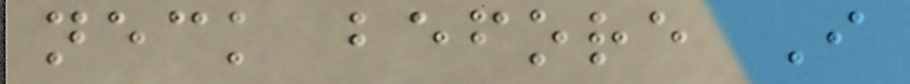neck before I
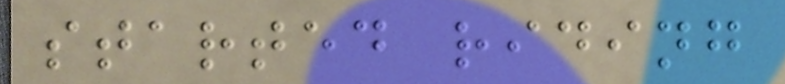started riding
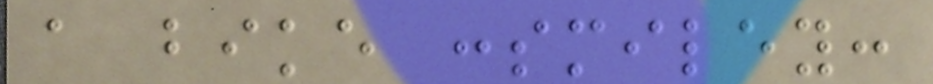a bike :smiley:
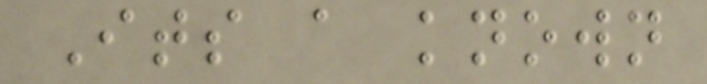Its a known
